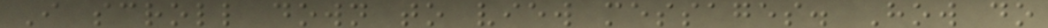I scroll down to view messages. How do
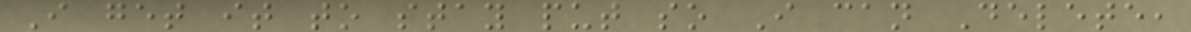I get it to stay put so I can Delete,
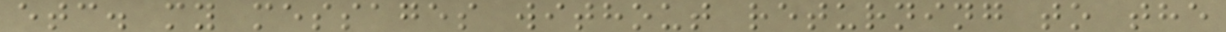etc. my messages without returning to the
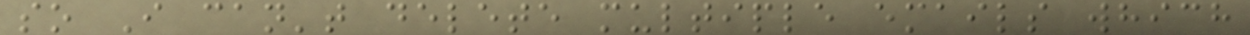so I can't delete multiple emails which
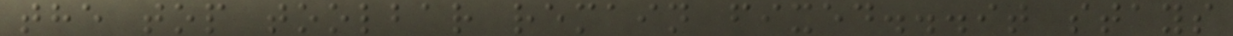the top toolbar remain fixed...it stays
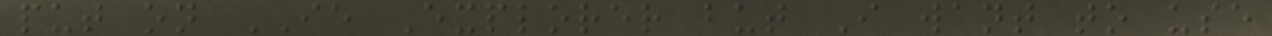put on IE Explorer but I want to use
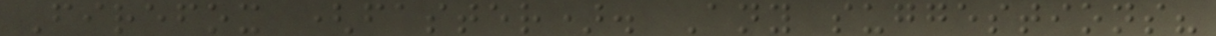Firefox (faster). Any suggestions?
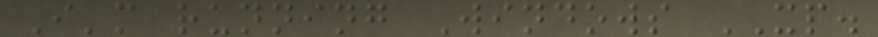I'm running Windows XP.
